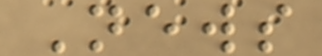News
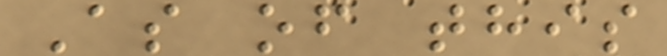As of this
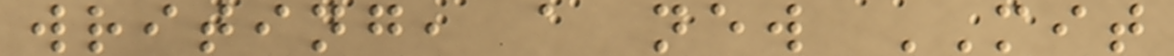writing, a new MIT
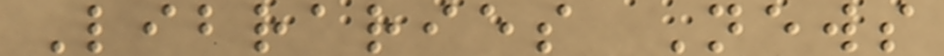Libraries News
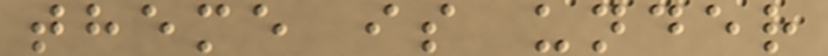theme is under
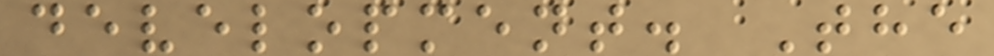development. The
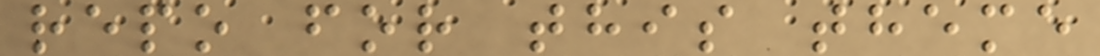repo for this theme
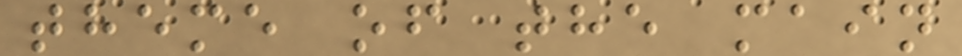theme of the main
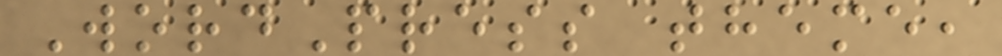WordPress theme,
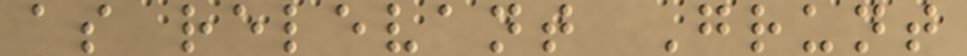as relevant Grunt
